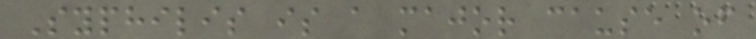Syphilis is a major cause of
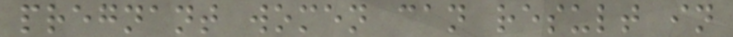pregnant women can result in
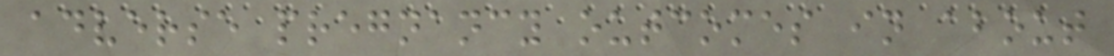adverse pregnancy outcomes in about
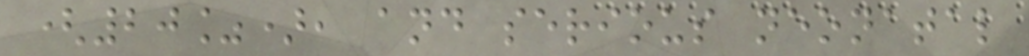(20%), and serious neonatal
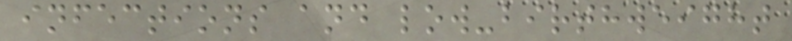infections and low-birthweight
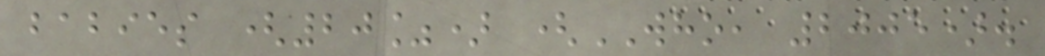babies (20%) (WHO, 2005).
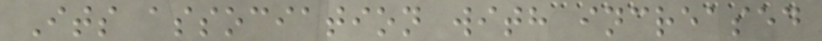Its association with increased
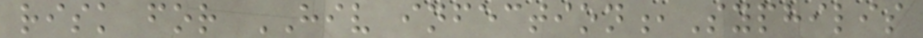risk for HIV infection,Syphilis
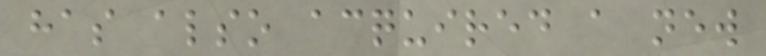has also acquired a new
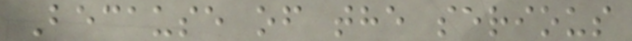Because of the serious
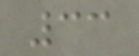33
